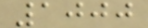1000
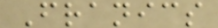Franics
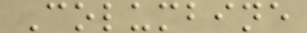Columbine
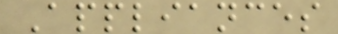Appliances
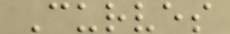Curves
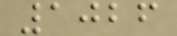1026
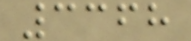3368
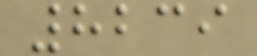8239
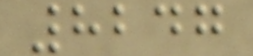8247
